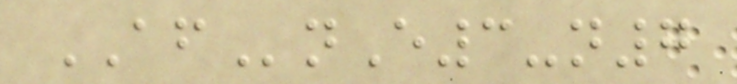AFnE3-n7
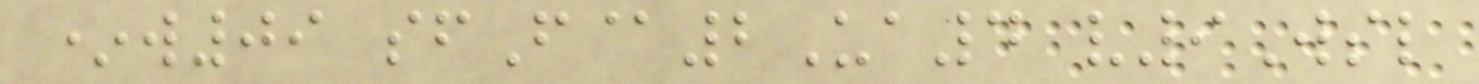*w09 sfF@2Ua4 v9Wsl
